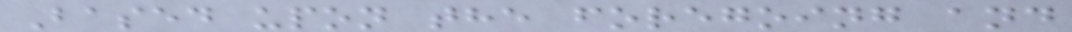Based upon the foregoing and
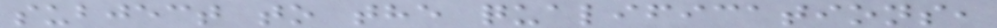subject to the qualifications,
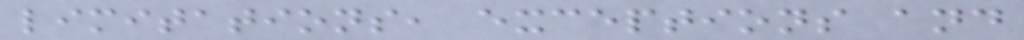limitations, exceptions and
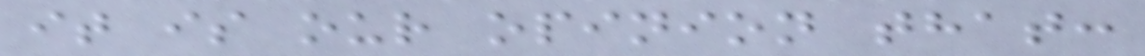it is our opinion that:
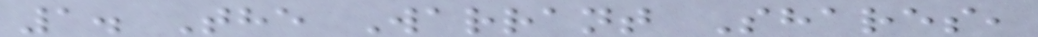1. The Warrant Shares,
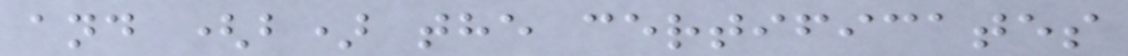and (b) the certificates
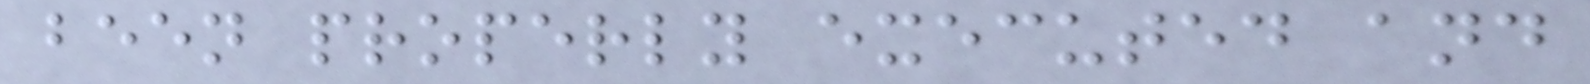been properly executed and
